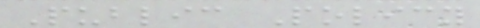Public Policy
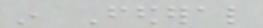in Federal
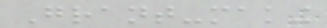Grant-making
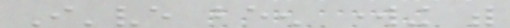I've been working with
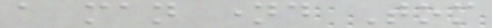a man named Tom
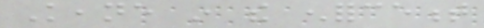Keane in the enforcement
